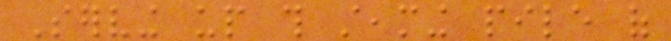Serving up this steaming pile of
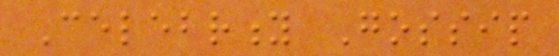Celebrity Gossip
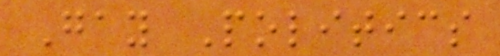Gay Politics
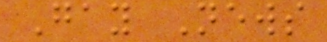Gay News
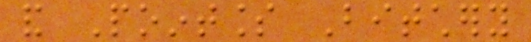and Pointless Bitchery
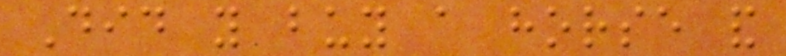Did you buy a horse and
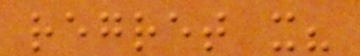regret it?
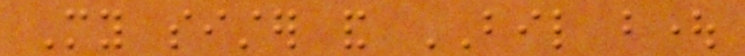My sister and BIL bought
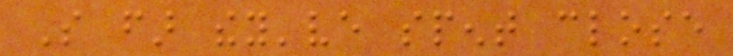So far they've spent close
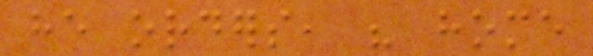he orders, his home
